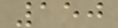150
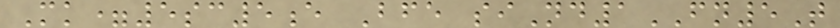Mk=5sc5e Bfe siNd1FN5T
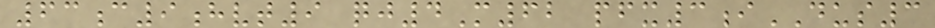63c9hvt9 qj4M62 pfx3iDUS3
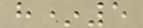h*5
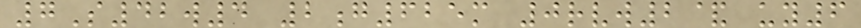7S42w4 2g625m 0rvw2& uy6
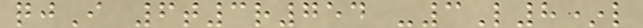qjI 6t3r754 -3L8*l
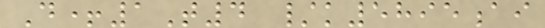D+1T4 /k5895ai
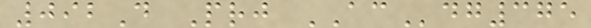092D Prj ACdg375
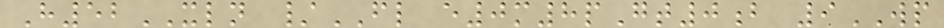H52XLN /FL e0m8pGt0b 9WP
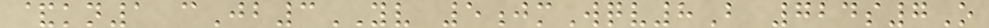&kn1 cJb3YV 5jmWqv8B 724s7O
